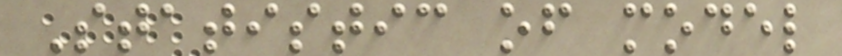Statistic of model
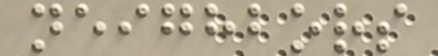neighbors
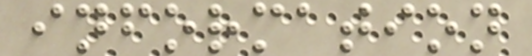information
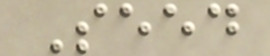Seed
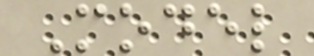Model
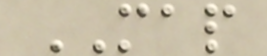MAP
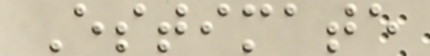Estimate
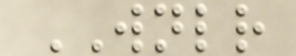WNLR
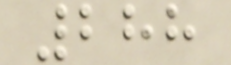288
